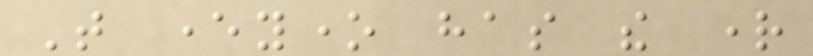That everyone has the right
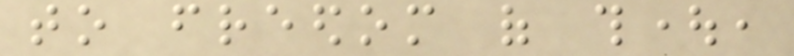to freedom of thought,
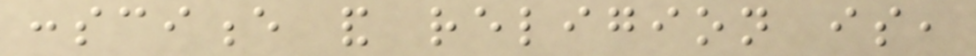conscience and religion is,
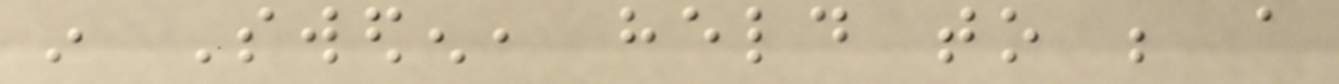in Sweden, held to be a
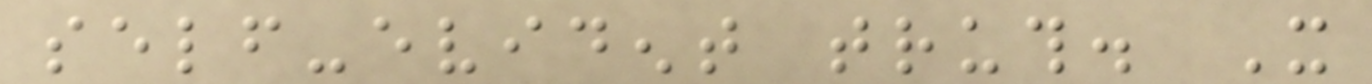self-evident truth. It
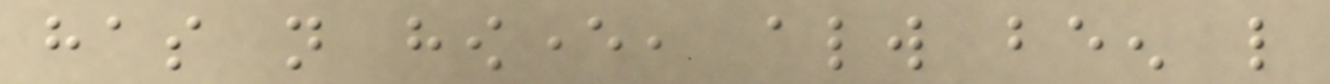has not however, always been like
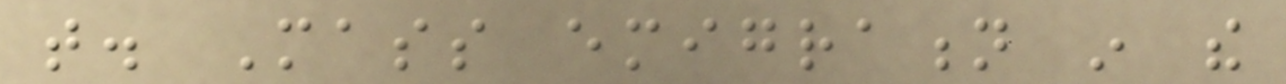that. Mass emigration in the
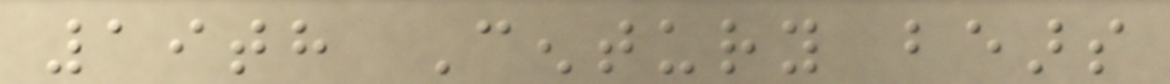19th Century bears
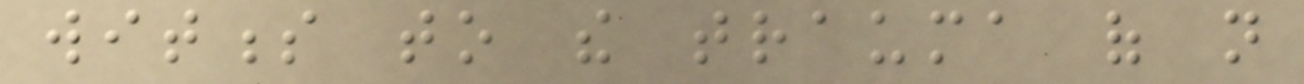witness to the trauma of not
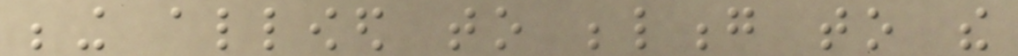being allowed to belong to the
